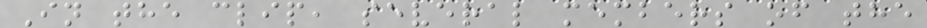In the clip, several members of the
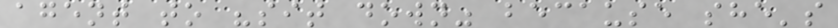agent to "sit down" because she's
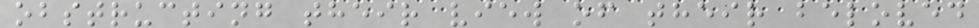obstructing their view of their beloved
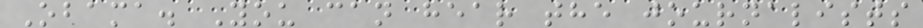Obama. You can hear the journalists
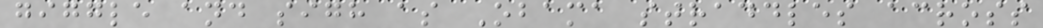giggle and sigh as Obama straddles across
